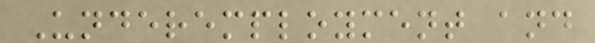Underemployment and
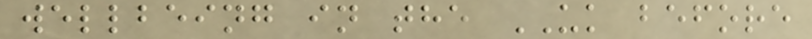wellbeing in the UK before
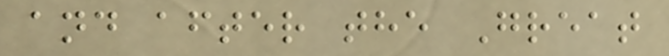and after the Great
